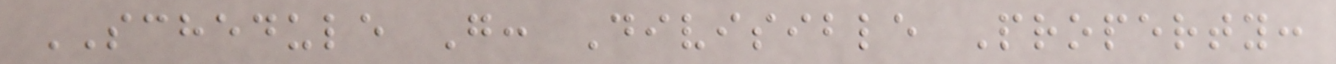SCHEDULE G: Divisible Property:
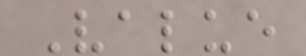Value
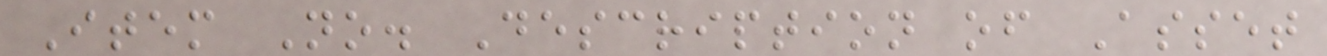Item No. Description of Asset
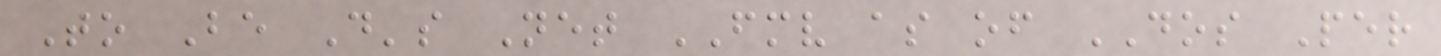To Be D's Net FMV as of DOS Per
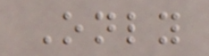Only
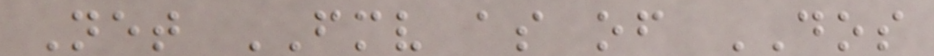Net FMV as of DOS
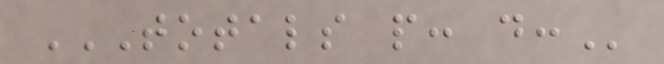TOTALS P: D:
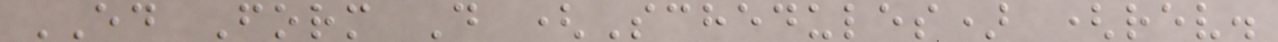ED Form D (Schedules) (rev.
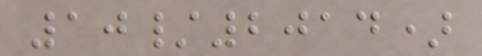10/2014)
